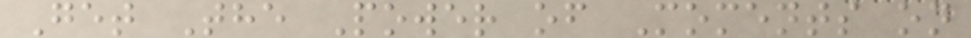Get The Power of Moments on
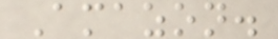Amazon.
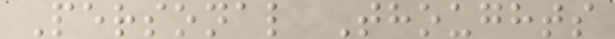Personal Thoughts
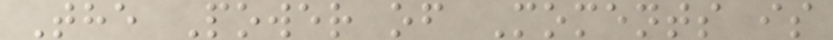The Power of Moments is
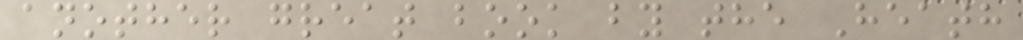another great book by the Heath
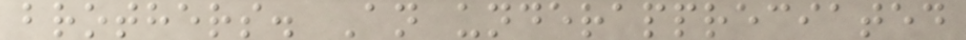brothers. An underappreciated
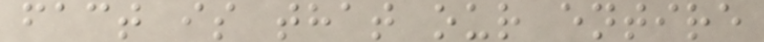fact is that our entire
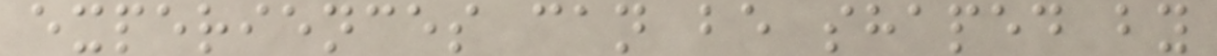experiences can be shaped by
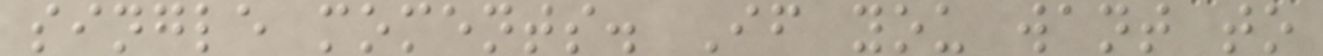single moments. If you want to
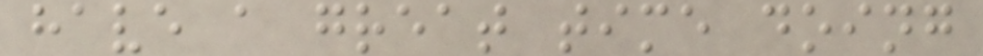have a great time doing
